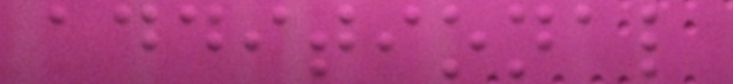additional
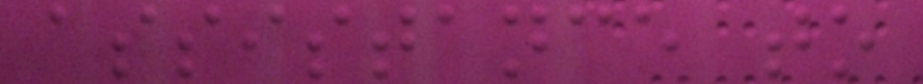assistance to
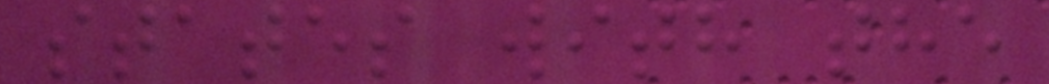states with the
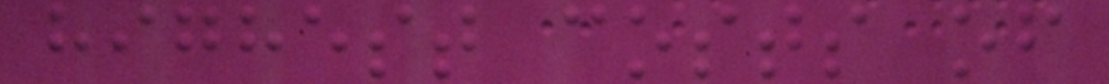highest costs of
